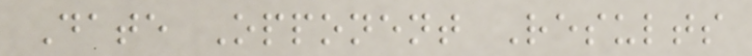Date Opponent Results
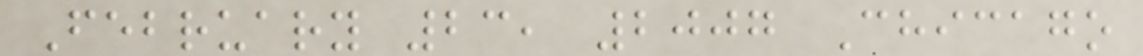February 23, 2007 Chicago
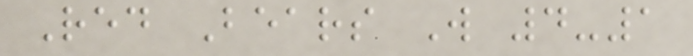Red Bears W 4-1
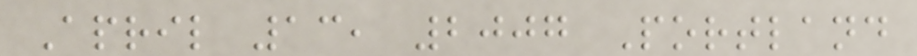April 13, 2007 Portland
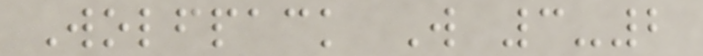Wolfpack W 3-2
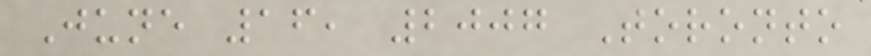June 16, 2007 Toronto
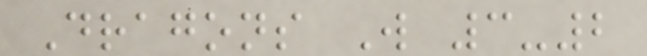Dragons W 3-2
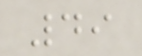49
